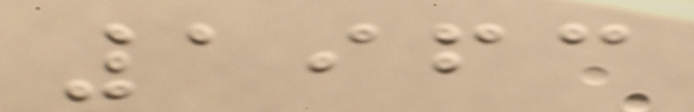1963
